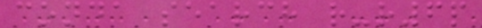conda search r-r6p
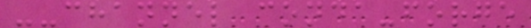--channel conda-forge
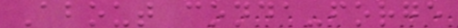About conda-forge
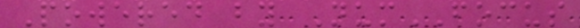Powered by NumFOCUS
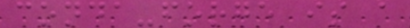conda-forge is a
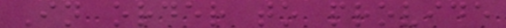In order to provide
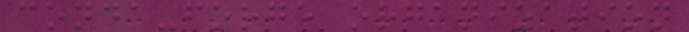conda-forge organization
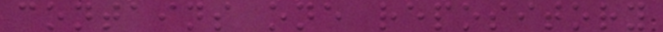contains one repository
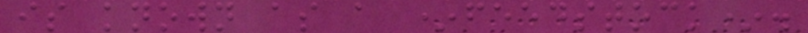is known as a *feedstock*.
